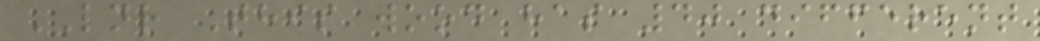LNR This wood has 40 different
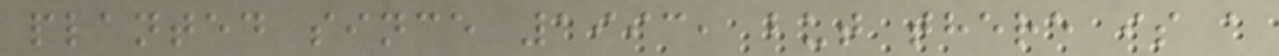planted since 1993, but there is a
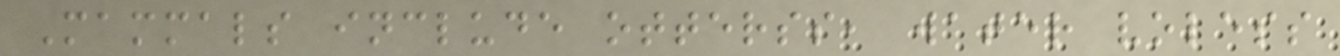Mammals include otterss, water voless
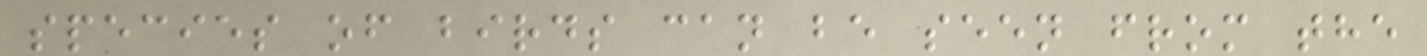species of birds can be seen from the
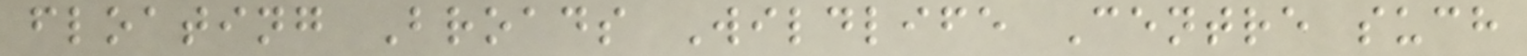floating Broads Wildlife Centre such
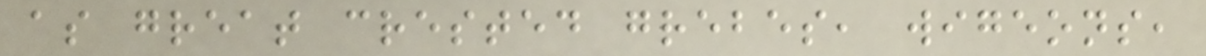as great crested grebes, wigeons,
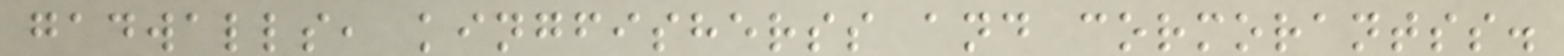gadwalls, kingfisherss and cormorantss.
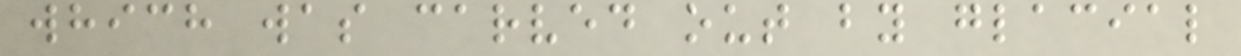which was carved out by glacial
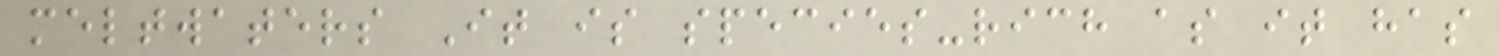meltwaters It is species-rich as it has
